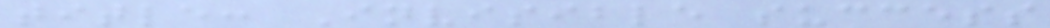title: Invisible success
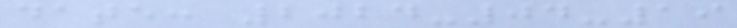date: 2024-04-19
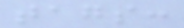tags:
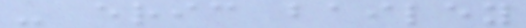- eric bailey
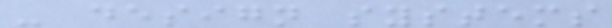- design systems
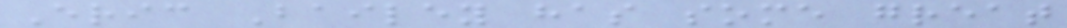Eric Bailey has some great
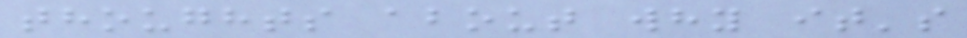thoughts about why it's
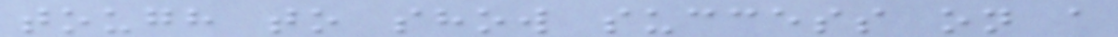tough to show success on a
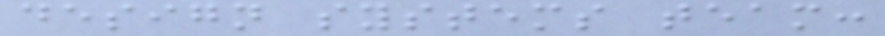design systems team:
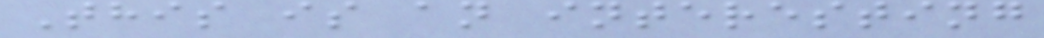This is an interesting
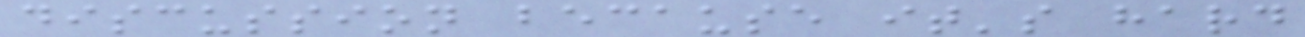discussion because it's hard
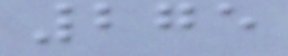275
